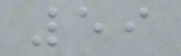59
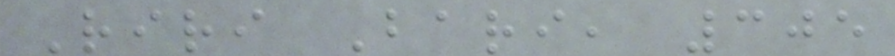Riri Bari, 305
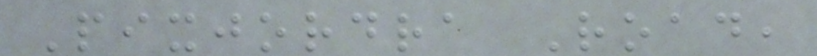Pixjordra Road,
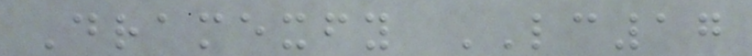Dramexfy LC17
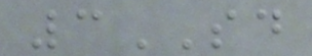3SD
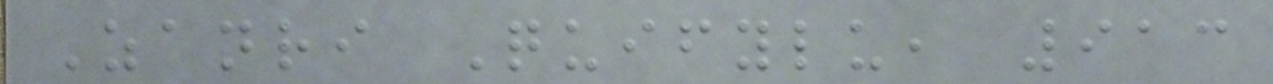Zanri Quifylu, 913
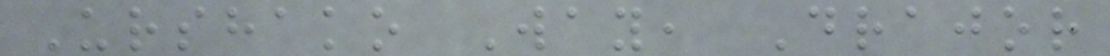Urshako Way, Drajor
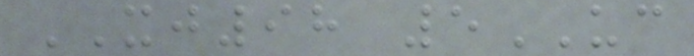XJ98 5UC
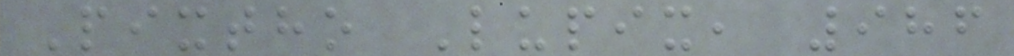Pixtho Lupix, 986
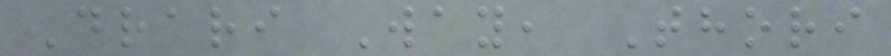Drari Way, Thori
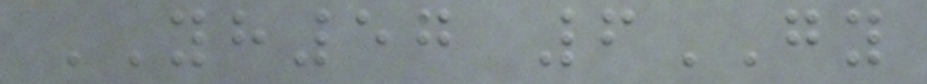YH57 6GY
